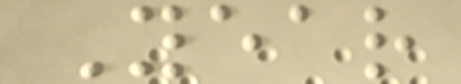Year
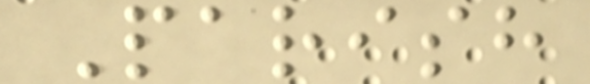Parish
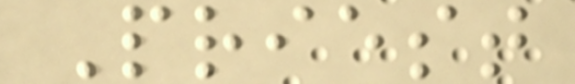Priest
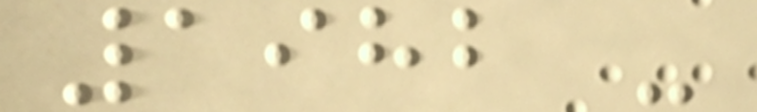1982 -
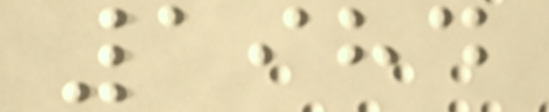1984
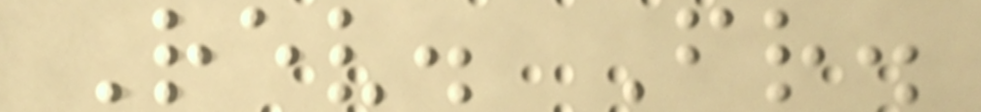Rev. Fr.
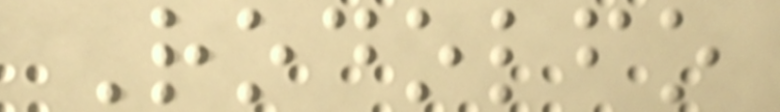Rodolfo
